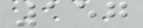157
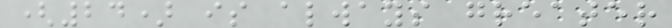(24) is always greater
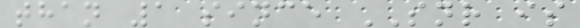than 1 since SNR is
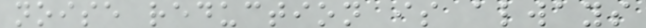noise reduction is always
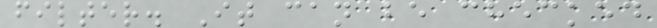filter. It can be checked
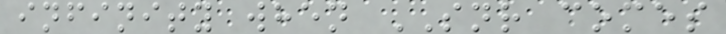infinity when SNR comes
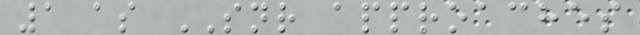1 as SNR approaches
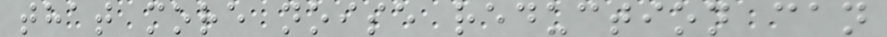that more noise reduction can
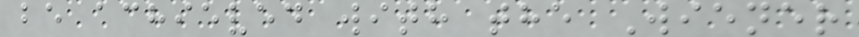be achieved with the Wiener
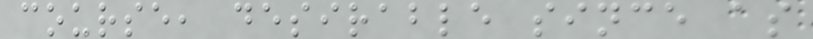course, desirable since as
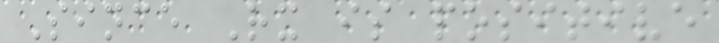Since Rx is positive
